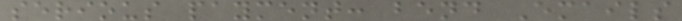serious payment: bend Emails
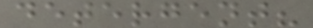detergent?
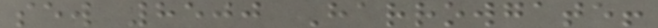sew 8500 Harrowgate!
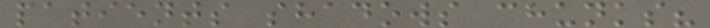patients shadows chunks?
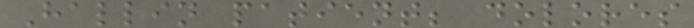Hallin patient; dolores
